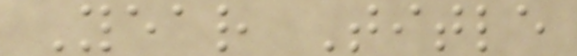Year Title
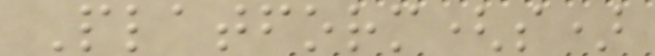Platform(s)
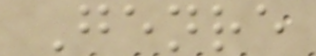Genre
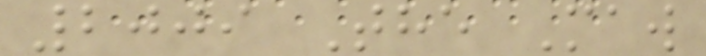2009 The Maw
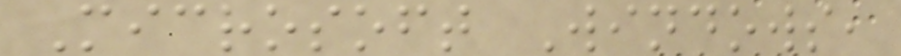Microsoft Windows,
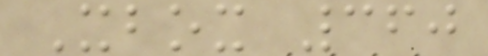Xbox 360
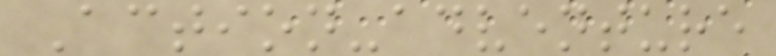Action-adventure
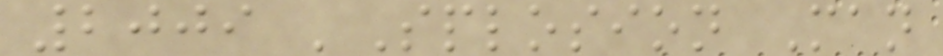2009 'Splosion Man
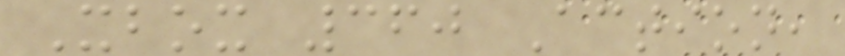Xbox 360 Action,
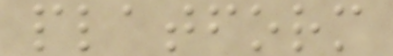platform
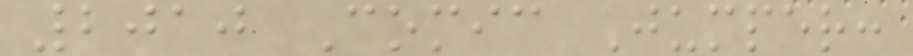2010 Comic Jumper:
